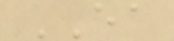EA
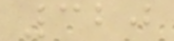320
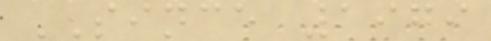SINCE 1979
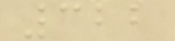322
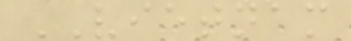VIETNAM
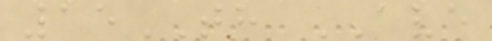15TH AVE
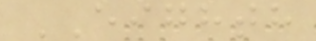EIGHTH
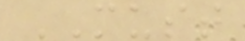MUST
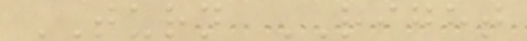TURN RIGHT
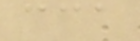cca
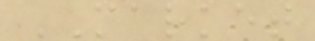MARKET
